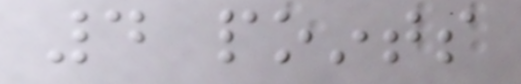4 points
